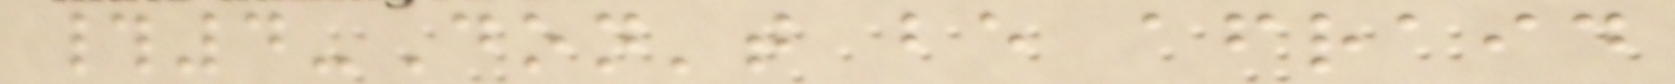#4-Don't be afraid
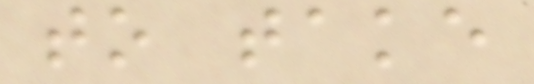to take
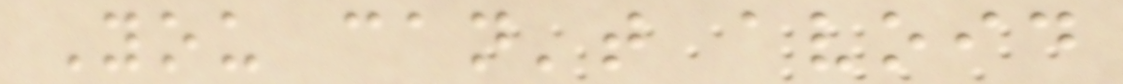You can't avoid
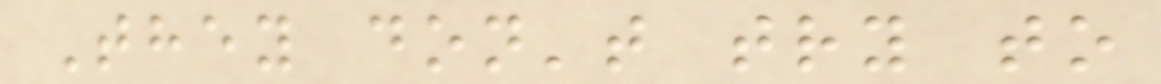They don't try to
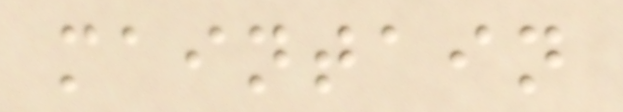maintain
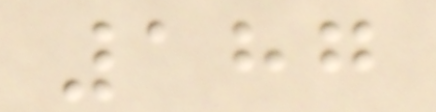187
